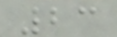23
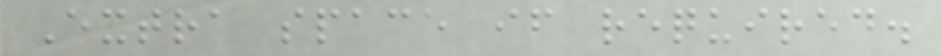Extra space if required.
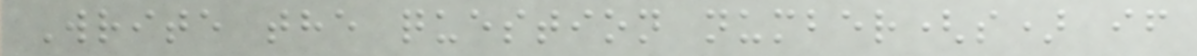Write the question number(s) if
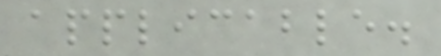applicable.
